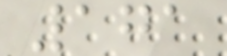171
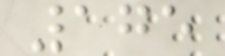175
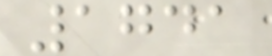1741
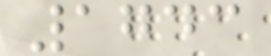1743
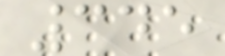345
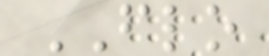FLO
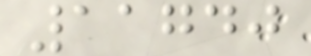11740
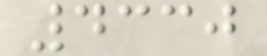4330
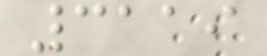3119
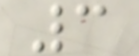3
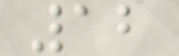12
